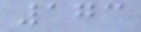173
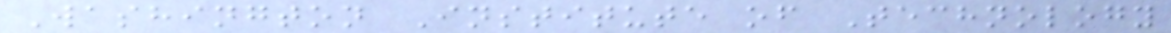Washington Institute of Technology
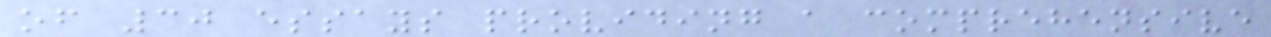of 30 essays providing a comprehensive
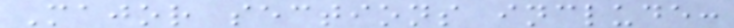Major sections include:
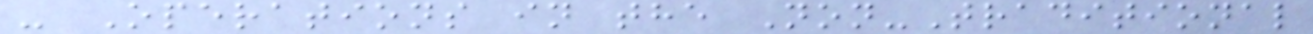- Operations in the Non-Traditional
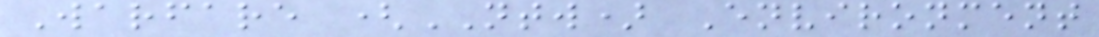Warfare (NTW) Environment
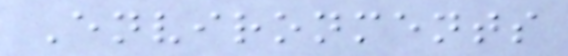Environments
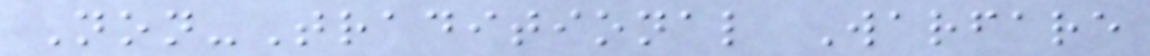Non-Traditional Warfare
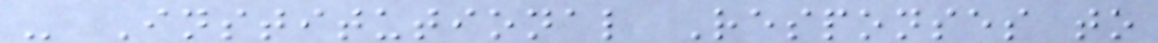- Institutional Responses to
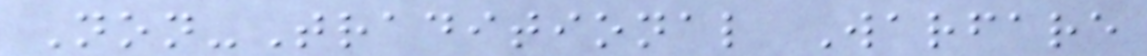Non-Traditional Warfare
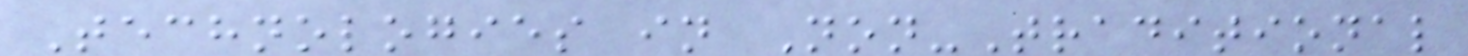Technologies in Non-Traditional
